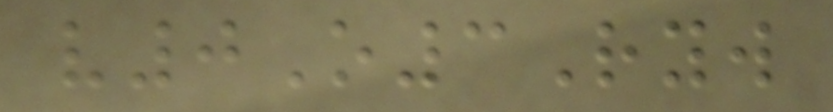v0O3Ryw
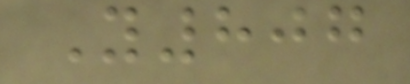Y807
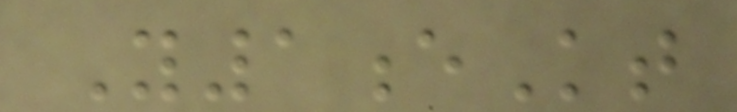Y1eKt
